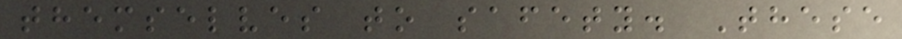themselves to safety. These
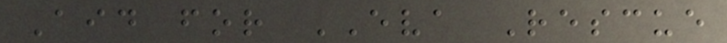Aid for EVA Rescue
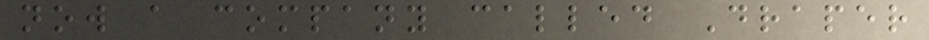now a company called Draper
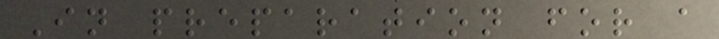In preparation for a
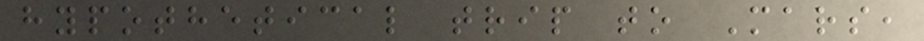hypothetical trip to Mars,
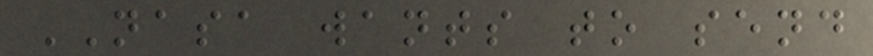NASA wants to send
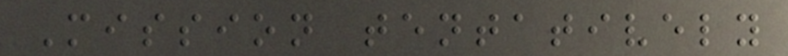Mission tentatively
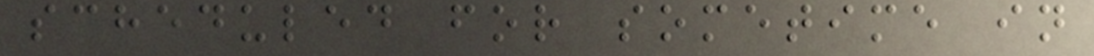scheduled for sometime in
